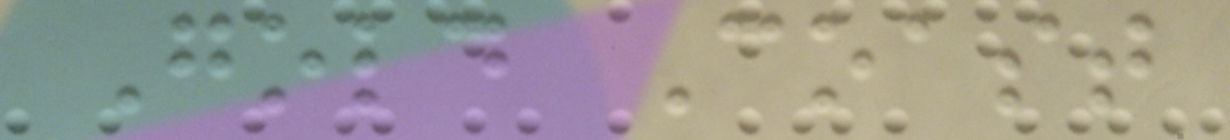Gold Coast
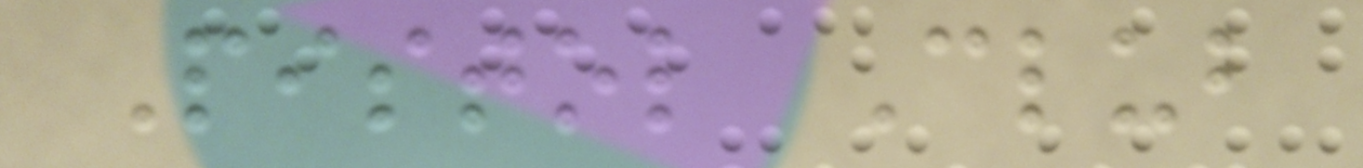Pistol Club
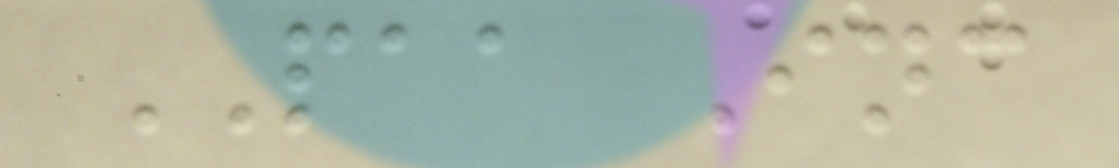PAA Inc
